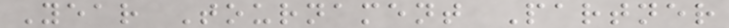Year Tournament Partner
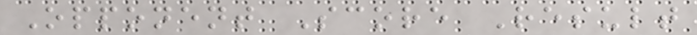Opponent Score Result
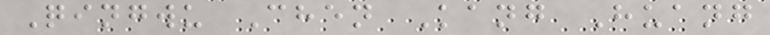Qingwu Chen Kang Huang
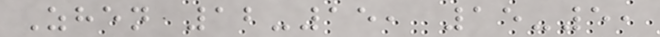Zhen 12-15, 15-5,
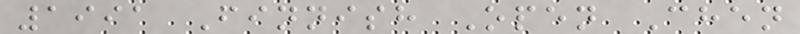1991 Finnish Open Chen
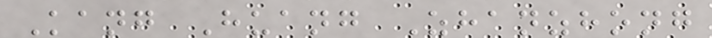Kang Huang Zhanzhong
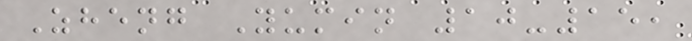Zheng Yumin 10-15,
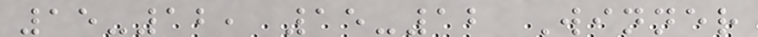15-12, 15-12 Winner
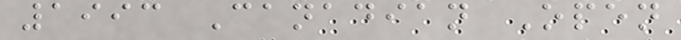1993 Canadian Open
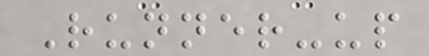Runner-up
